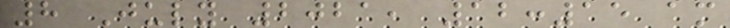8 July 2021, 12:15 am
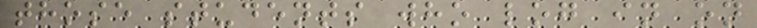those students who log in on
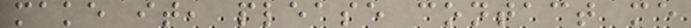make it, please contact me
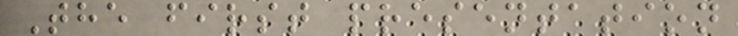The first presentation
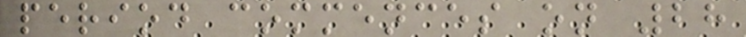period commences on 28
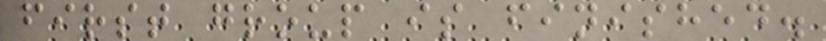first group is finished.
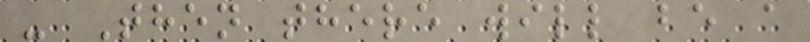- Then there will be a
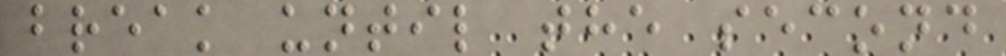break until the second
